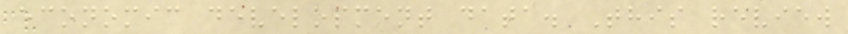economic development data. This review
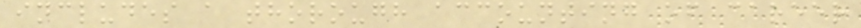includes a thorough accounting of career
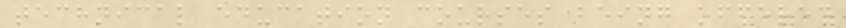technical education courses being offered
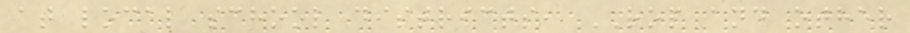at local school districts, ROP and other
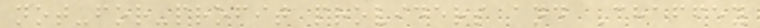not-for-profit providers and Chaffey
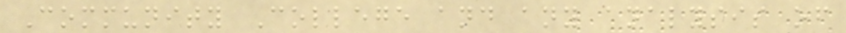Community College and any analysis of
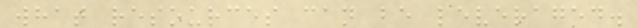what resources can be leveraged.
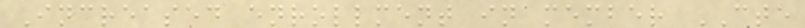Increased enrollment in member CTE
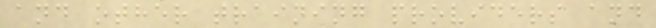and other training providers and
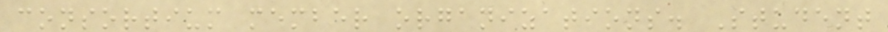consortium member organizations. Student
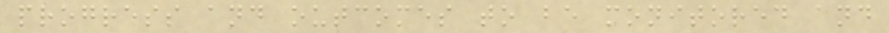progress and outcomes to be monitored and
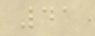41
